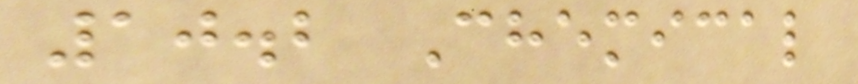10.2 Chemical
